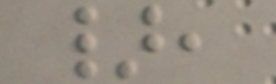},
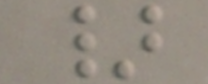}
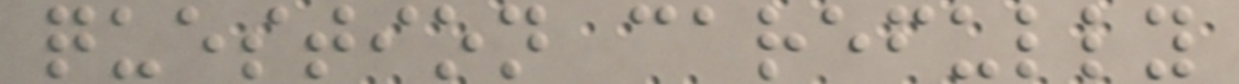question carefully
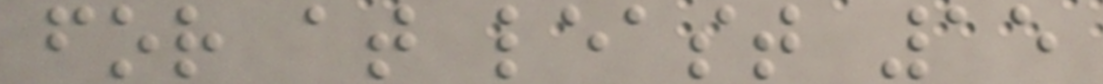for at least 15
